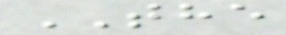THE
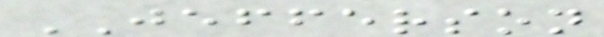JEFFERSON
